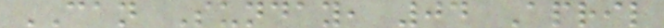CAN Sunday, 04 April
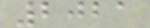2021
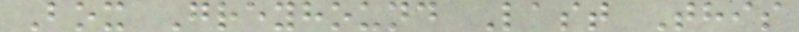Box Greyhound Last This
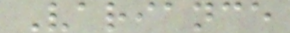Variance
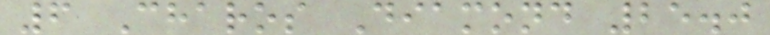6 Charos Diamond 25.0
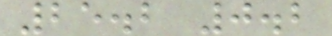25.2 0.2
